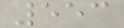553
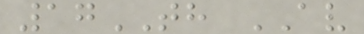17TH AV
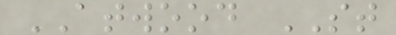ATWOOD ST
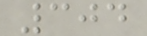304
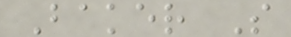Baker S
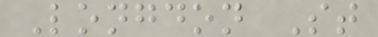Longdon St
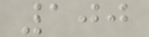100
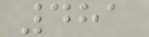481
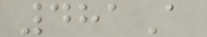481A
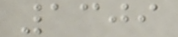1309
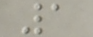1
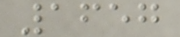1657
